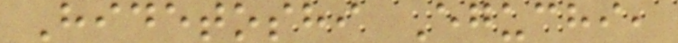Hidetoshi Eguchi,
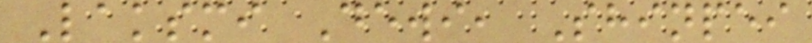Laksmi Dewi, Shinpei
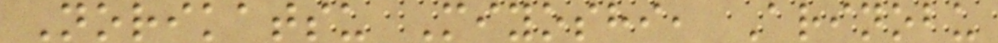Norikatsu Miyoshi, Arinobu
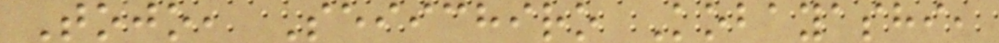Tojo, Seiichiro Kobayashi,
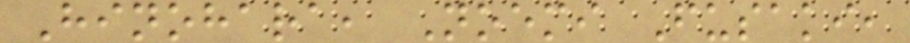Hinohara, Noemi Fusaki,
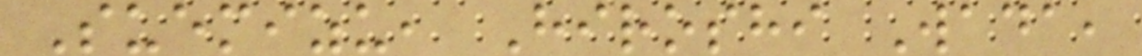Suemizu, Hiroshi Wada,
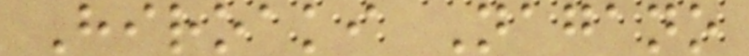Hiroaki Nagano
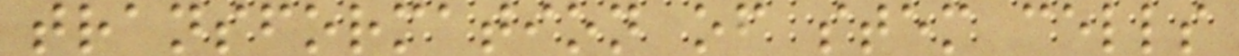transformation of stem cells
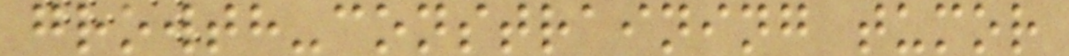growth-constraining tumor
